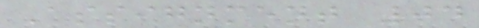Assignment 04
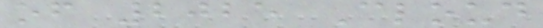of 2025 Cloud
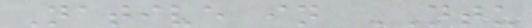Native in NTU
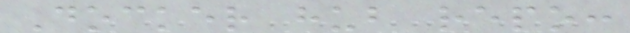Docker hub repo:
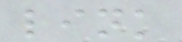link
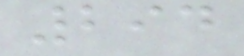294
